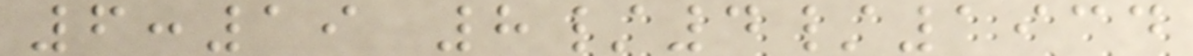6:19 8/4/1934
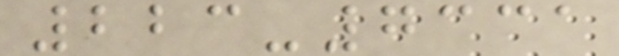223-7331
